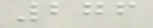276
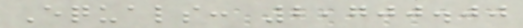Equals: 2,700.00
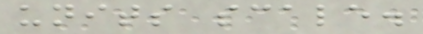units scale.
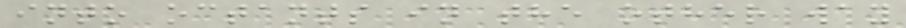into octants in the other way
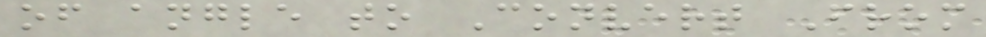of angle to Convert From
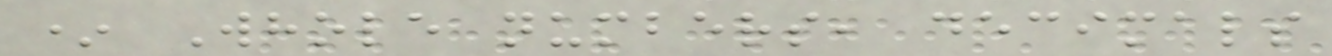* Whole numbers, decimals
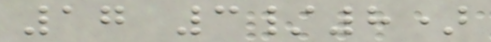17 3/8)
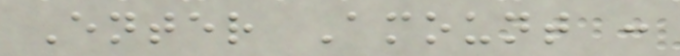Enter Amount :
